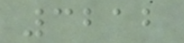3212
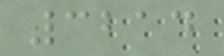3214
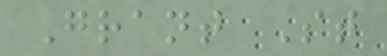Grant St
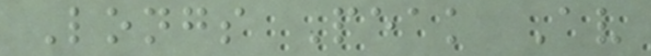Longs Peak Av
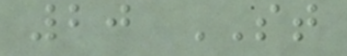20 ST
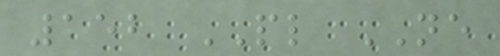152 PL NE
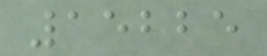15225
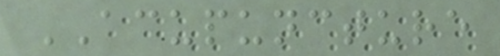ACUPUNCTURE
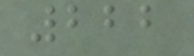222
